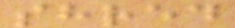shred
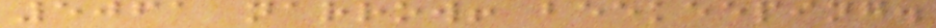5061 narrow! beekeeping.
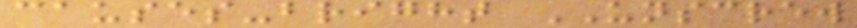causes-bright UNSCREW
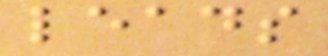leads
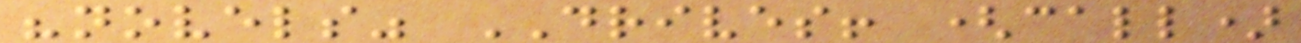"novels" DRIVES! (call)
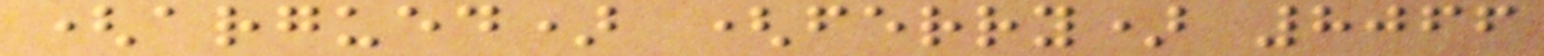(argued) (ferry) 8066
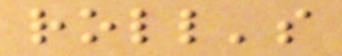roll's
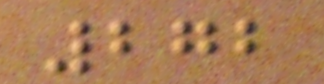272
